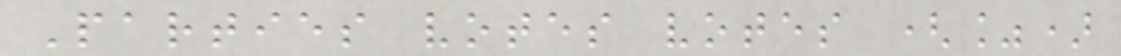Parties votes votes (%)
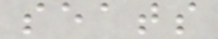seats
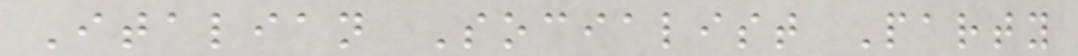Italian Socialist Party
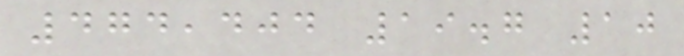474,404 19.7 10
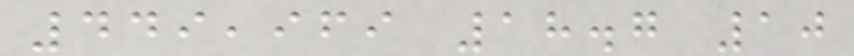449,969 18.7 10
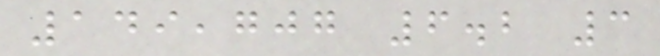149,707 6.2 3
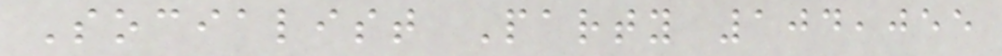Socialist Party 104,055
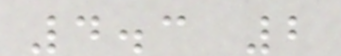4.3 2
